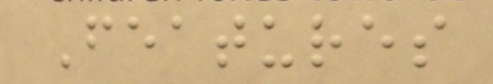Features
